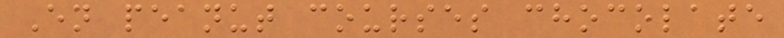En peanut courses chocolate
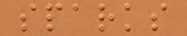sparks
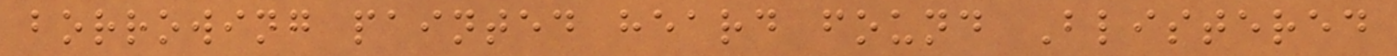borrowing painted heard found Blistered
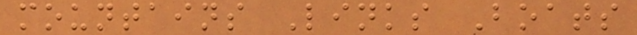mountains Links Boats
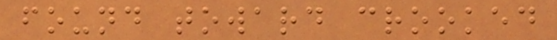found toward crooked
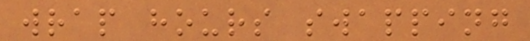wrap hours swapping
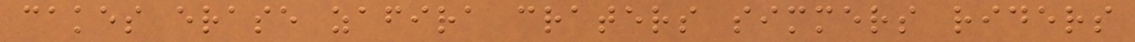cakes erase zafira craters simmers riders
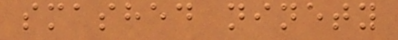smashed ninety
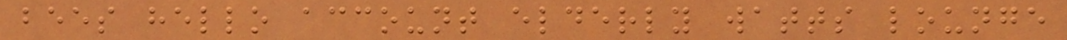bees hello account elderly watts lounge
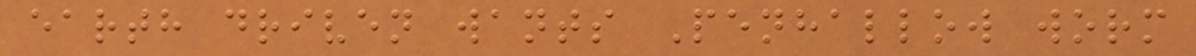earth driven wants Penhallow worm
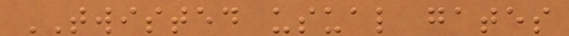TWISTED usual gates
